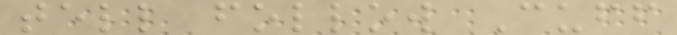tell follow Cuff
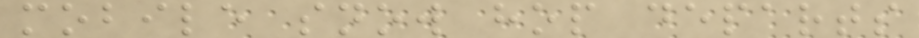mobile snow hop departs
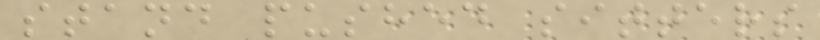stand pushed sitters
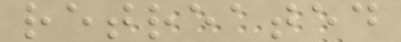retreated
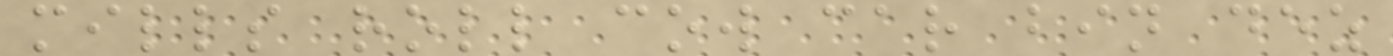mills roll cow car bin dez
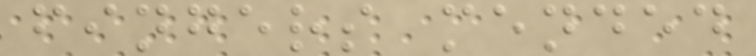fingers mended
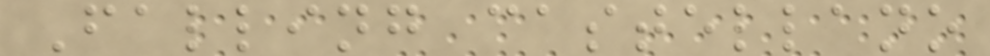Falling castellano
